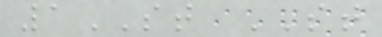1ST ST
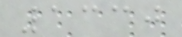1330
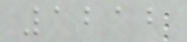1212
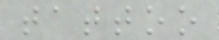tattoo
